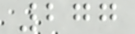277
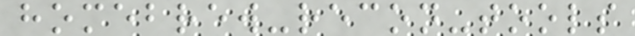homebrew-recon-tools
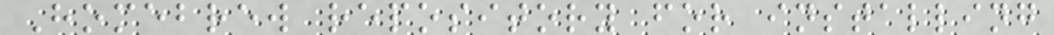Homebrew repository for installing
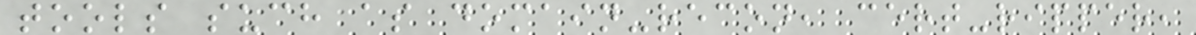tools such as domain-recon, cert-ripper,
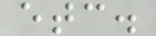etc.
